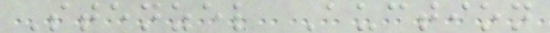Stenzel Auction
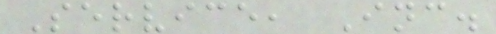Service, Inc.
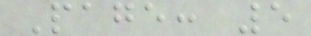Page: 5
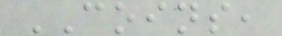COINS,
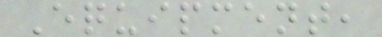Equipment,
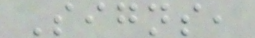Signs,
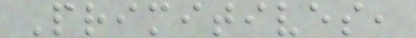Primitives,
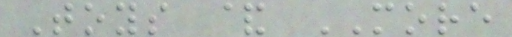Toys & MORE
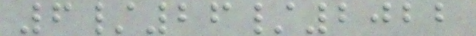6/26/2022
